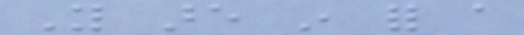You are in for a
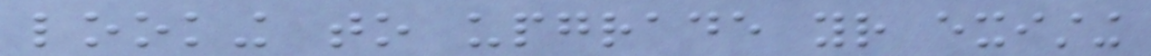looking to upgrade your existing
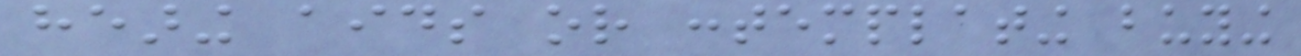hearing aids or contemplating buying
